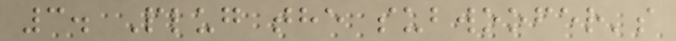3. Plug the subwoofer's
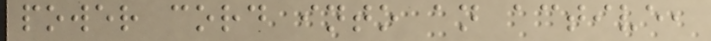power cord into an active,
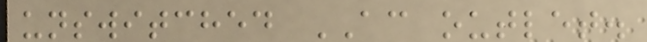unswitched AC outlet.
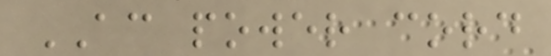AC power cord
